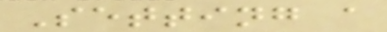Setting a
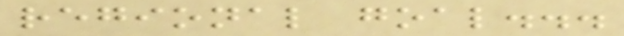regional goal...
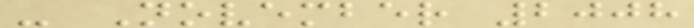- November 2008
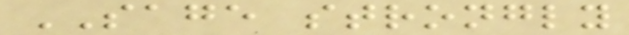SAGE strongly
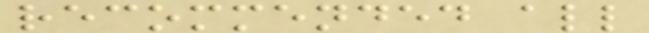recommended all
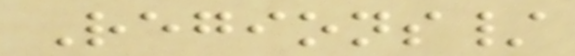Regions/
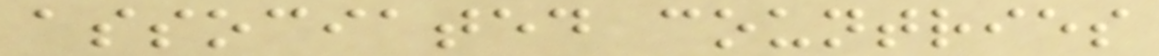associated countries
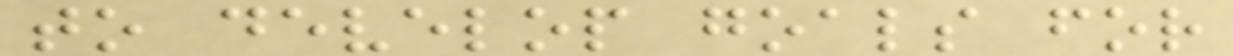to develop goals for
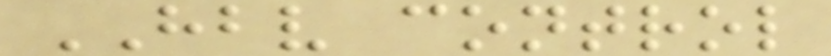HBV control
